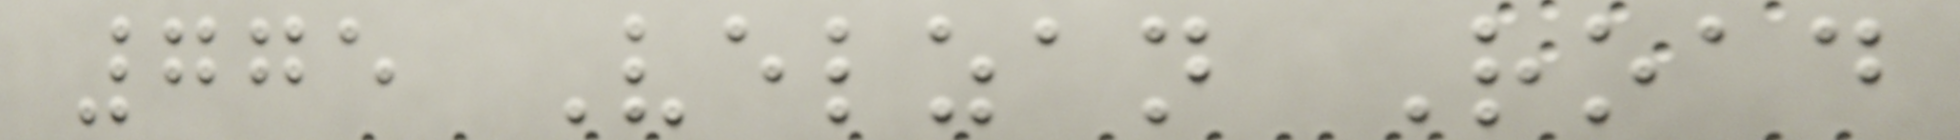775 Velzan Road
